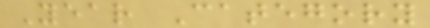Year Category
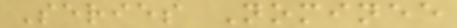Series Nominee
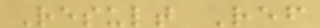Result Ref
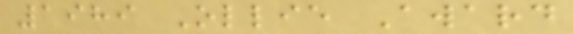1989 Ollie Award
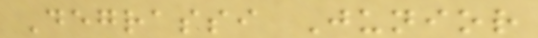Degrassi Junior
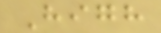High
